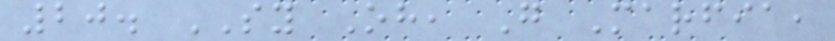20. SY Oh, G Marfia,
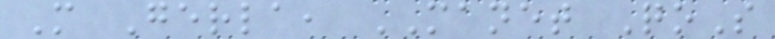M Gerla, MANET QoS
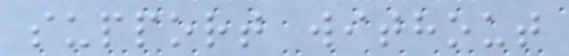support without
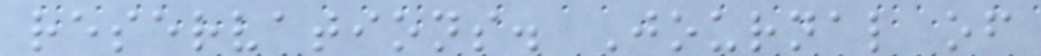reservations. Journal of
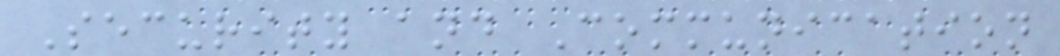Security and Communication
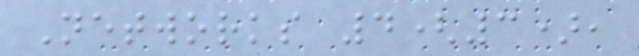Networks 4(3),
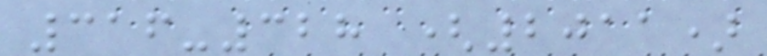316-328 (2011)
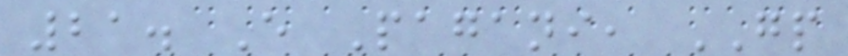21. E Pagani, GP
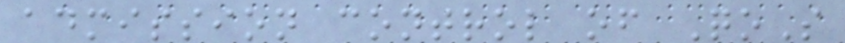admission control of QoS
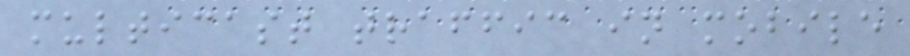multicast traffic in mobile
